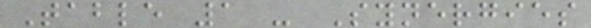Table 1 - Synergies
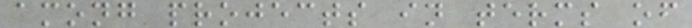among projects in terms of
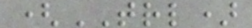(TRL)
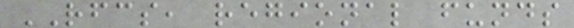RFCS, regional funds
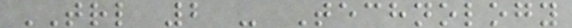TRL 2 - Technology
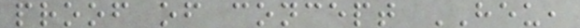proof of concept HEU,
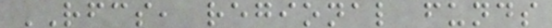RFCS, regional funds
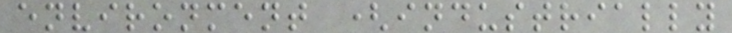environment (industrially
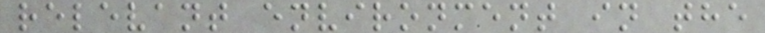relevant environment in the
